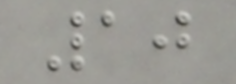10
